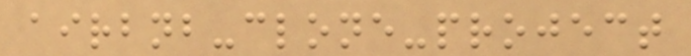airbnb-clone-project
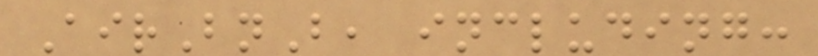AirBnB, including:
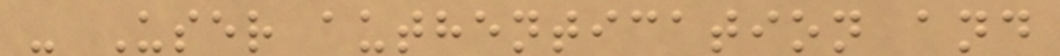- User authentication and
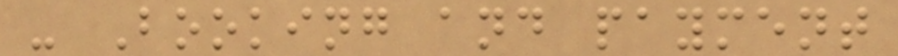- Booking and payment
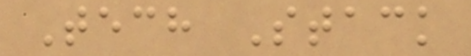Tech Stack
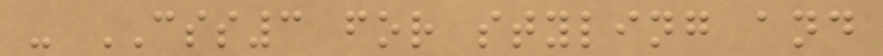- CSS3 for styling and
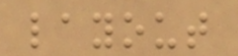layout
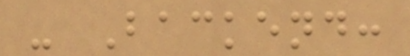- Backend:
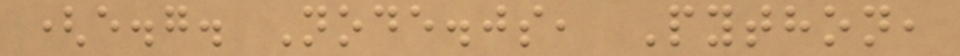(e.g. Node.js, Python,
